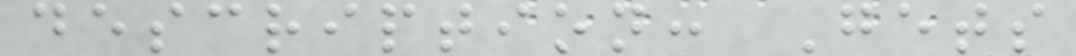description: Gets
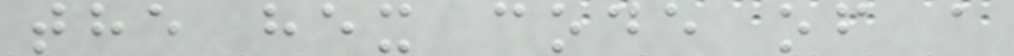the hex code of a
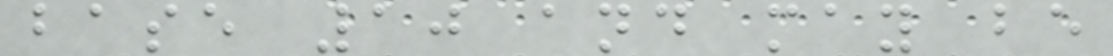base 10 and may be
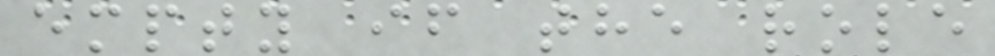empty if the role
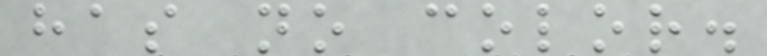has no color.
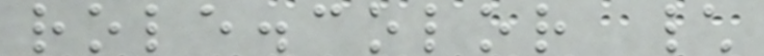role.color \
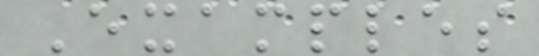Examples
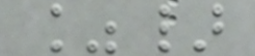%}
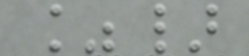%}
